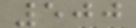500
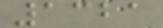1321
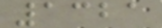1321
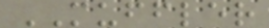MUFFLER
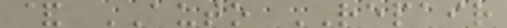& AUTO REPAIR
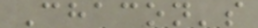Chacon's
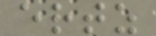ertz
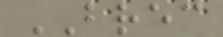BREC
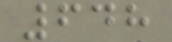648
